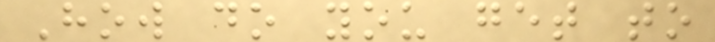How do you get to
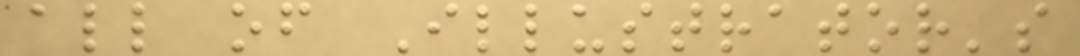all of Illustrator's
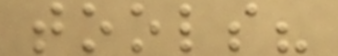tools?
